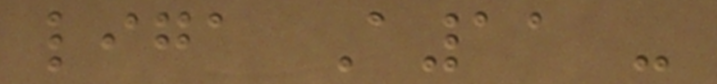liga A11 -
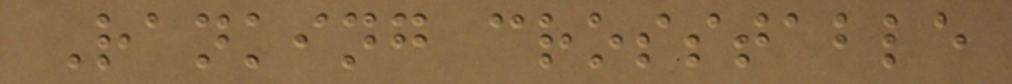Ranking crosstable
